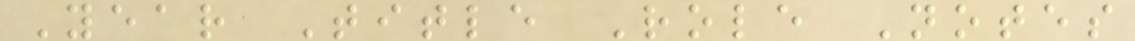Year Title Role Notes
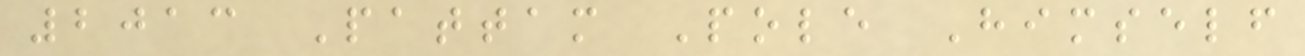2013 Pattam Pole Himself
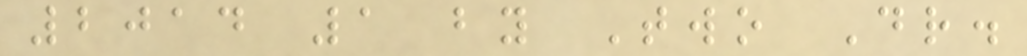2014 1 by Two Dr.
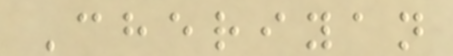Cheriyan
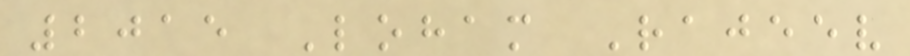2015 Loham Rajeev
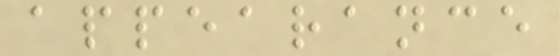appearance
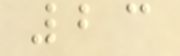23
